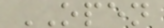OPEN
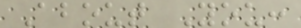About You:
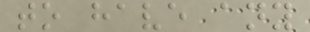to have any
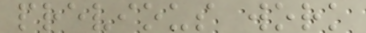previous work
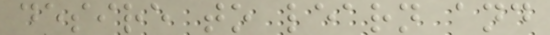desire to learn and
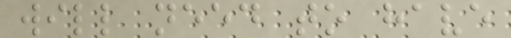will need to have
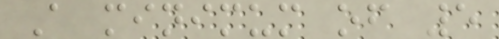A minimum of 5
